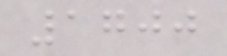1700
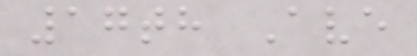17th Ave
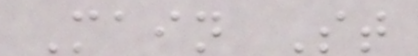Main St
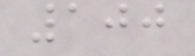100
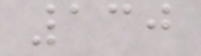130
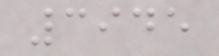3945
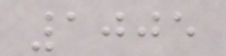1005
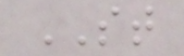ST
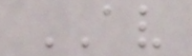AV
